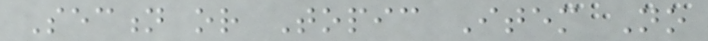Section or Topic Item No
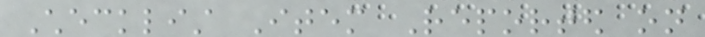Checklist Item Reported on
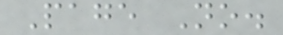Page No.
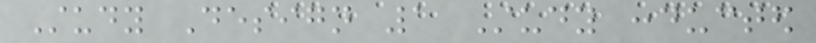Study Design 1 Study conducted
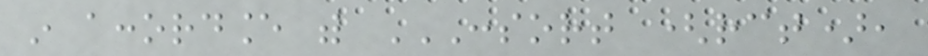in accordance with CONSORT (RCT),
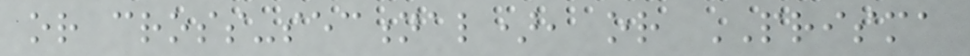or cross-sectional), or PRISMA
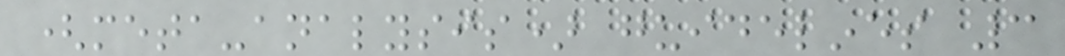(meta-analysis) guidelines 3
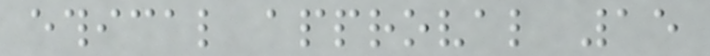ethical approval 15
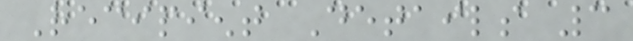Recipient Details 3
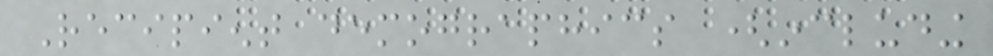Recipient demographics (including
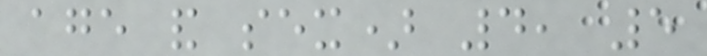age and sex) 4, 5
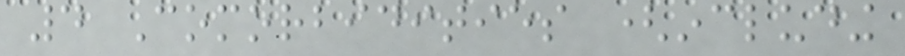4 Comorbidities (including
